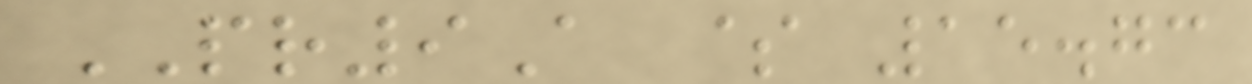PR9A $ 15.73
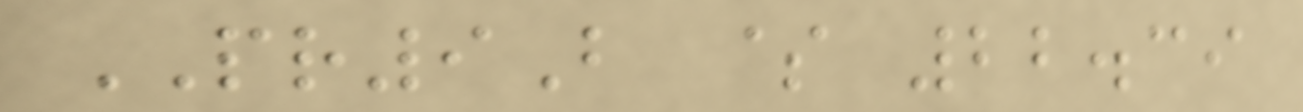PR9B $ 22.39
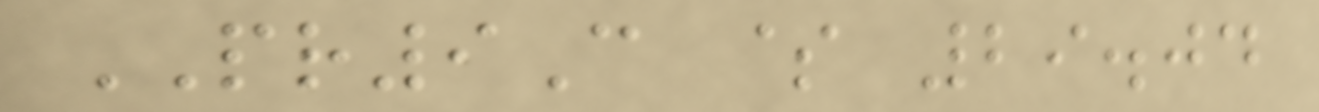PR9C $ 29.04
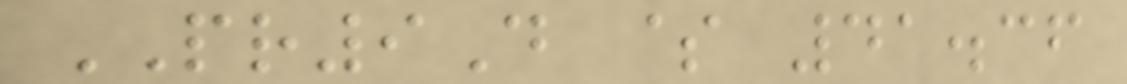PR9D $ 41.36
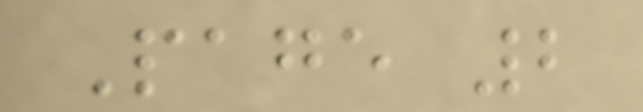Page 2
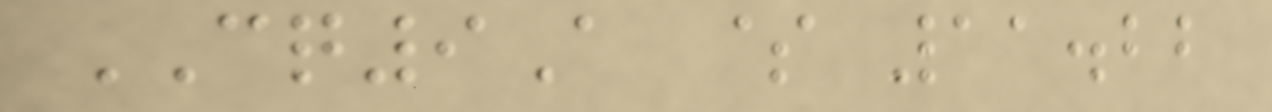CQ9A $ 11.22
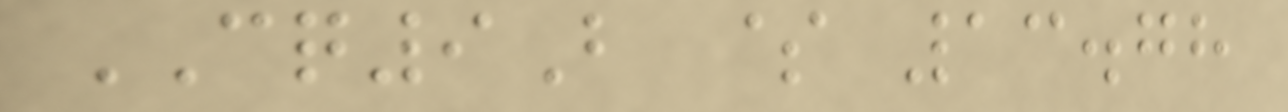CQ9B $ 13.78
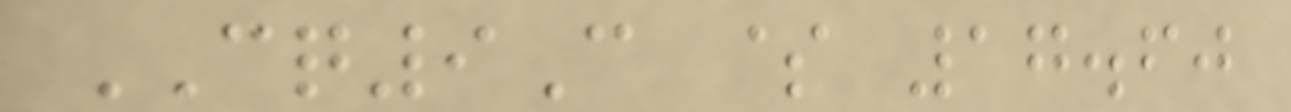CQ9C $ 17.60
